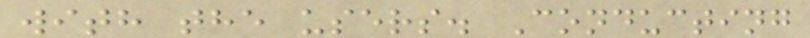with the users. Conducting
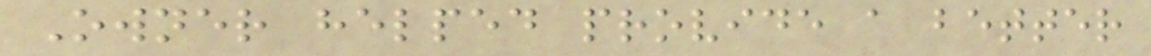Owner helped provide a better
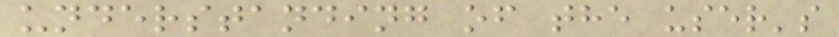understanding of the user's
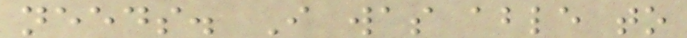needs. I was able to
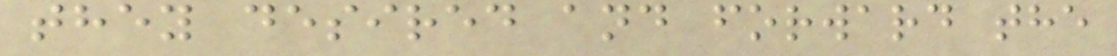they desired and forward the
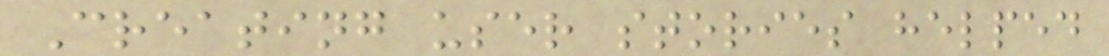Creating user stories helped
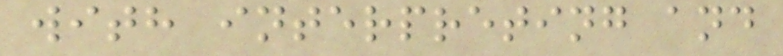with interpreting and
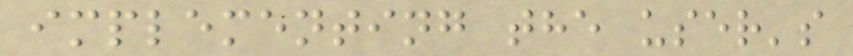implementing the user's
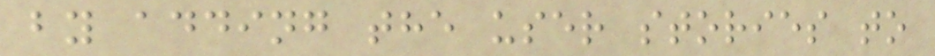by adding the user stories to
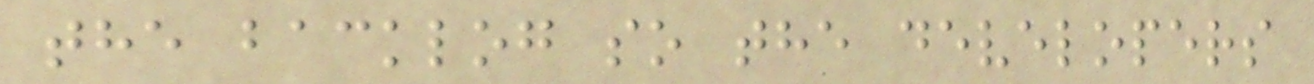the backlog so the developers
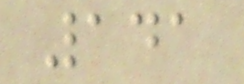141
